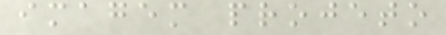imagem projeto
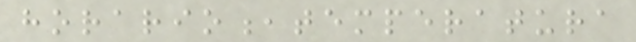horario,temperatura
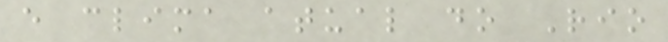e clima atual do Rio
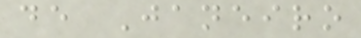de Janeiro
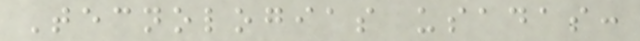Tecnologias usadas:
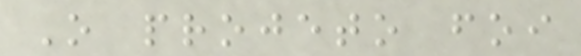O projeto foi
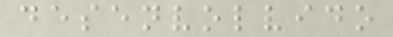desenvolvido
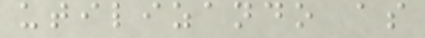utilizando as
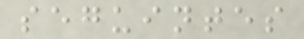seguintes
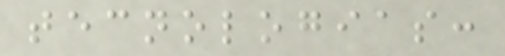tecnologias:
